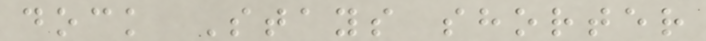dock Stays shorter
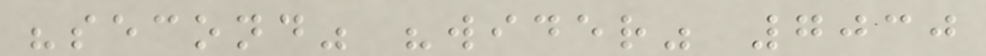"second" "wider" 7030
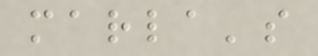marla's
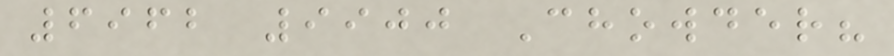6962 9900 Chowder?
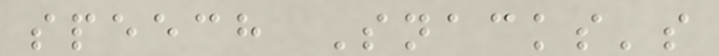speech Snacks's
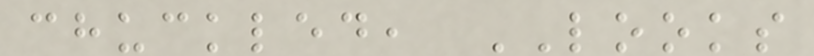chuckled, LOOKS
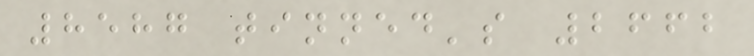8587 tinned's 2662
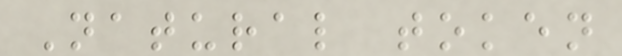Natural token
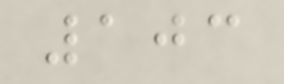103
